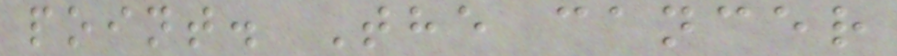point. The cancer
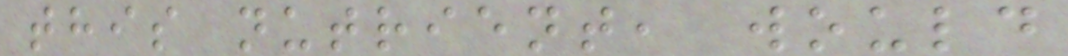this nutrient, would
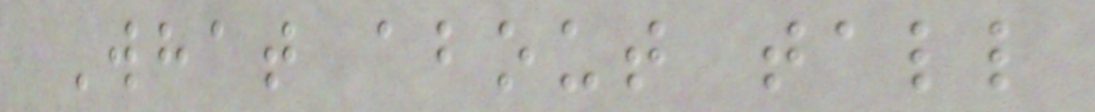What about tall
